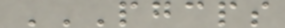PGCPS
